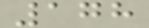178
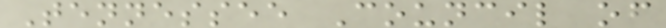Tennessee Council of
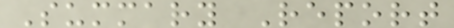Summary Report
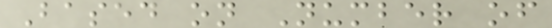Based on Number of
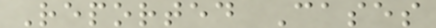Reported Cases
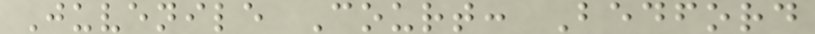Juvenile Court: Bedford
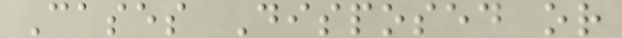Cases Disposed or
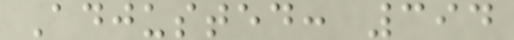Adjusted: 394
